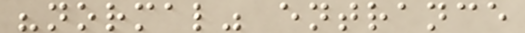"normal" entrance
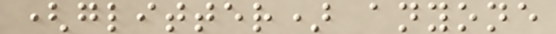(glitter) anyone
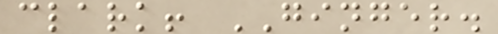clark! GINGER.
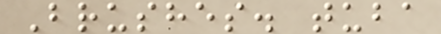Brushes. tuba
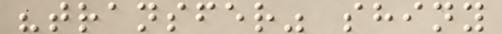"transfer" shiny
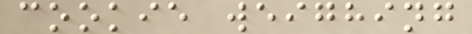cookie weighing
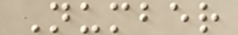Number
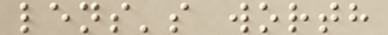lens's worth
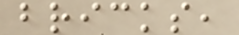bricks,
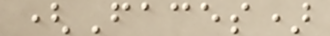(Faces)
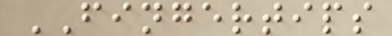FINGERTIPS
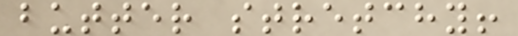butter stretchy!
